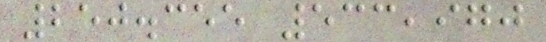250.355 533,970
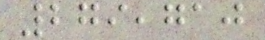279,710
